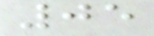05
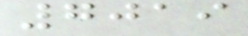7019
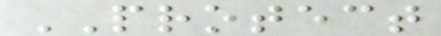PROTECT
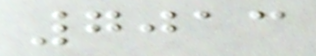7013
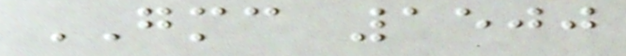GMC 1500
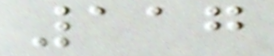117
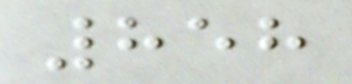858
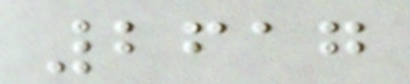2617
